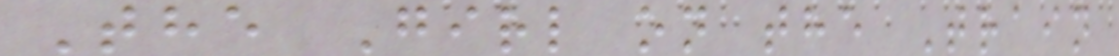The Girl on the Train
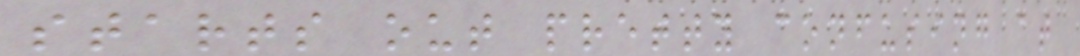starts out pretty confusing at
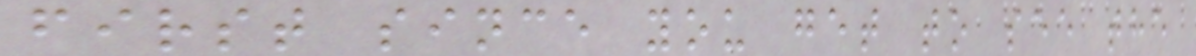first since you get to see the
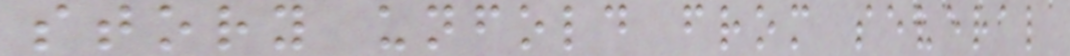story unfold from several
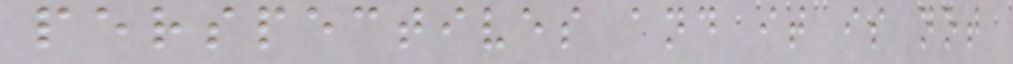perspectives and it is not
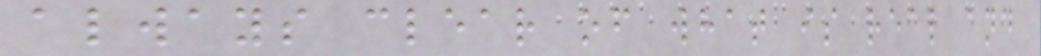always clear of what is real and
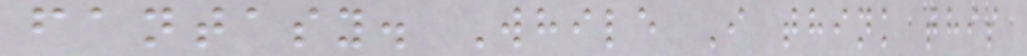fantasy. While I think this
